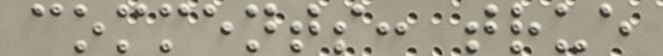comments: true
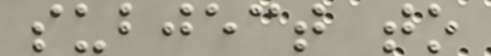subject to
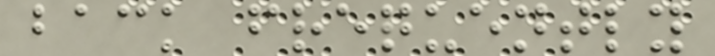back frequently
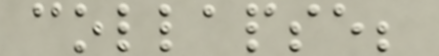collapse;
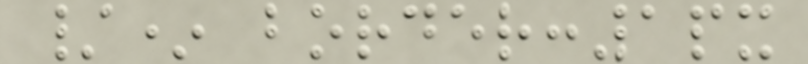/* border:1px
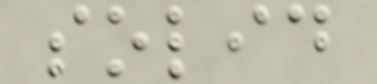solid
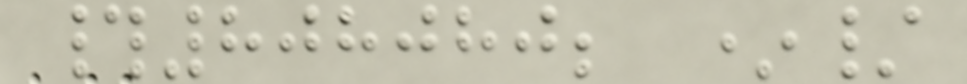#808080; */
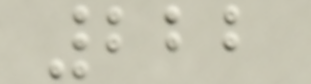222
